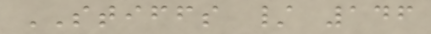STIFFS / 146
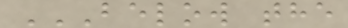BELOW THE
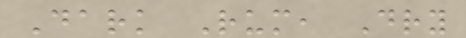Dark Rum, Dry
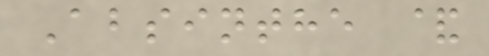Absinthe &
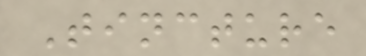Tincture
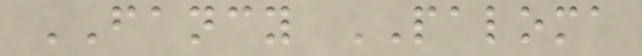FANCY PALOMA
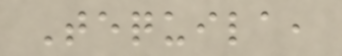Tequila,
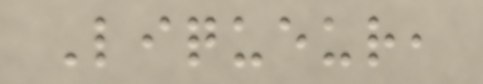Liqueur,
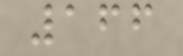166
